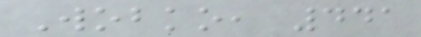Wobko, 441
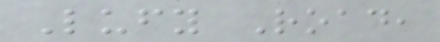Lufy Road,
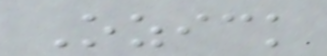Ozick
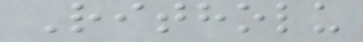Ritholu
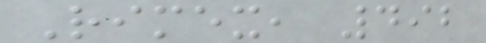Rimex, 492
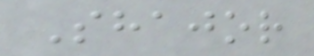Shajor
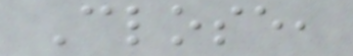Close,
